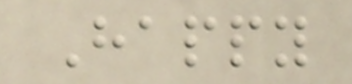Happy
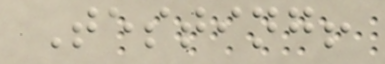Testing!
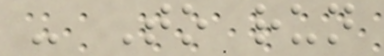- To run
